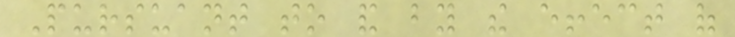Pursuant to and by the effect of
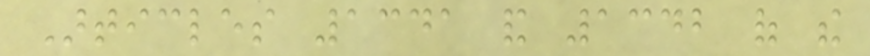Articles 1341 and 1342 of the
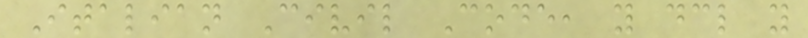Italian Civil Code, you declare you
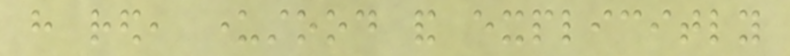have red, understood and explicitly
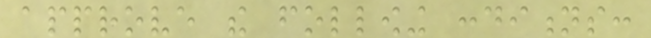approve the following conditions:
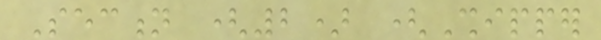Section (2) (Shipper
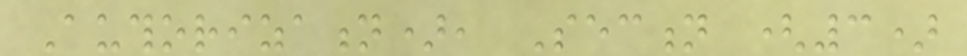Authorization), Section (3)
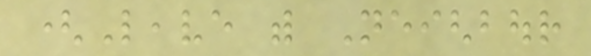(Leave with Neighbour
